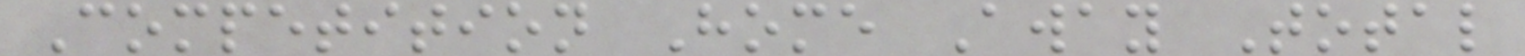Competition Home Away Total
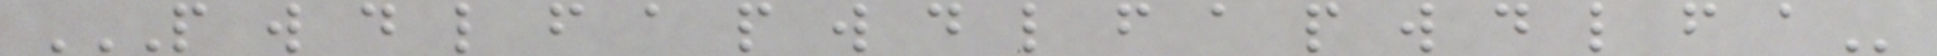P W D L F A P W D L F A P W D L F A
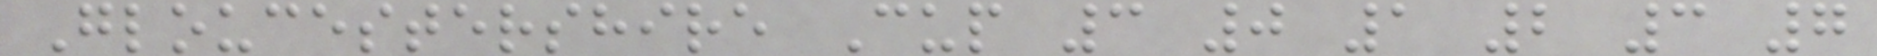Gloucestershire Cup 3 0 1 2 3 7
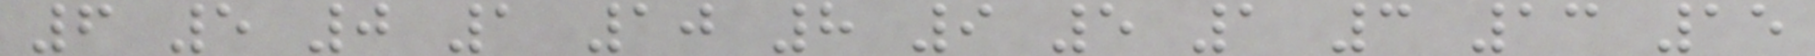6 5 0 1 10 8 9 5 1 3 13 15
